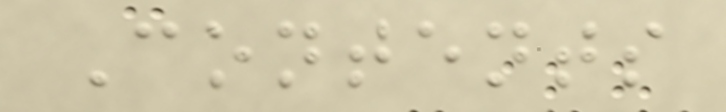Contents
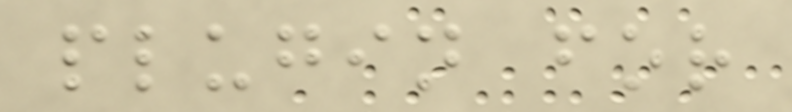plugin for
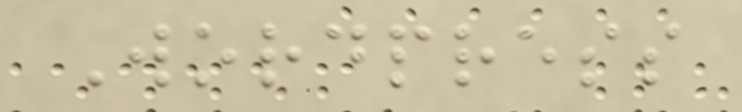Wordpress
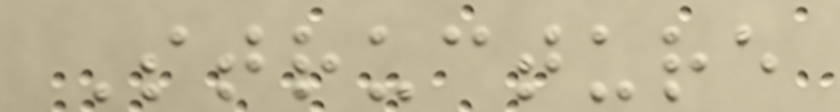Structure
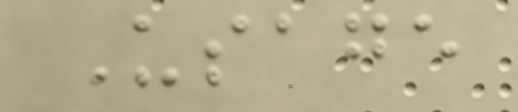Usage
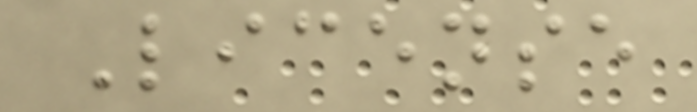License
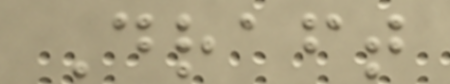Draft
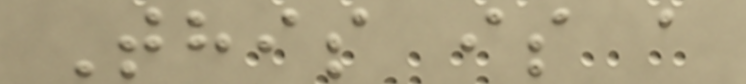This is a
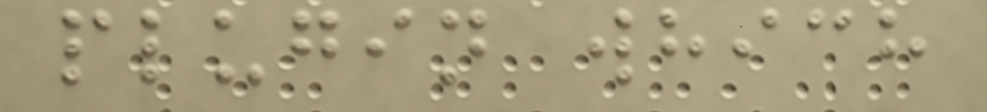plugin which
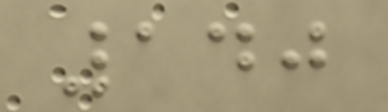140
